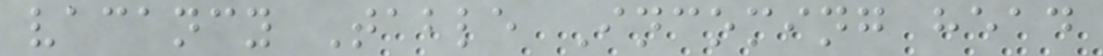vacancy Table Incoming head
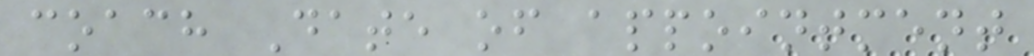coach Date of appointment
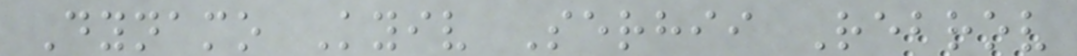Dynamo Kyiv Serhii Rebrov
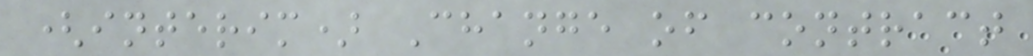(interim) Change of contract
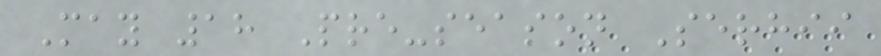May 18 Pre-season Serhii
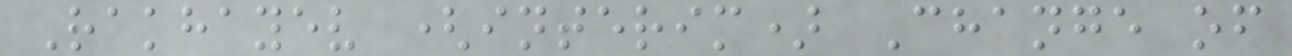Rakhayev (interim) Change of
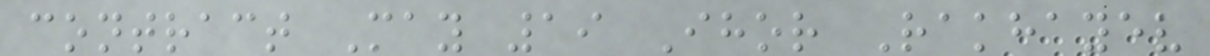contract May 19 Ihor Rakhayev
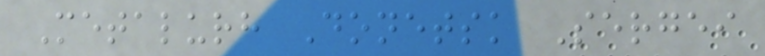Metalurh Donetsk Sergei
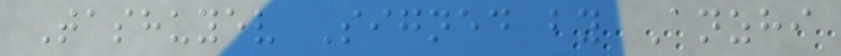Tashuyev Signed by Anzhi
